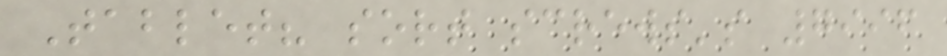Tablet? sort screws's 7996
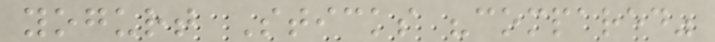yogurt Sticks "compared"
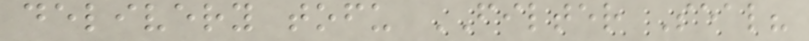delivery tofu FILTER Seal?
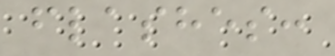flashes:
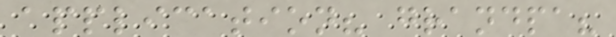application? grandpa?
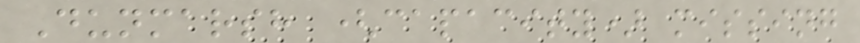Dunmarsh (capacity) missing
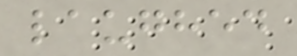laughed
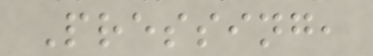Pressing,
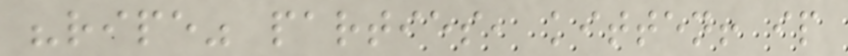"ripe" parties, kitten! ip
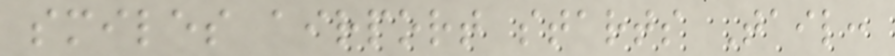smiles airport starts Tail:
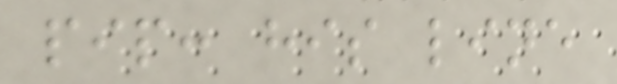pip: his line
